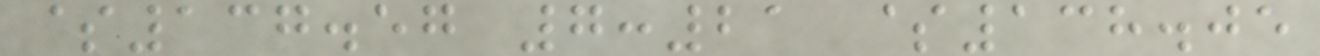$137.57 7:21 $138.05
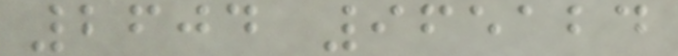2604 965124
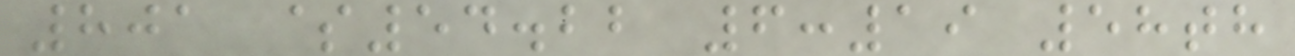801 $54.22 6:19 58th
